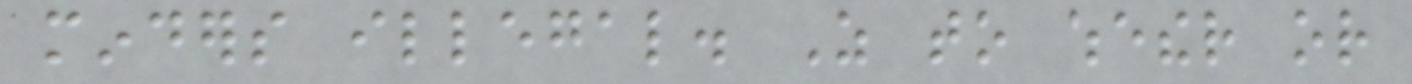minders illegal. As to whether or
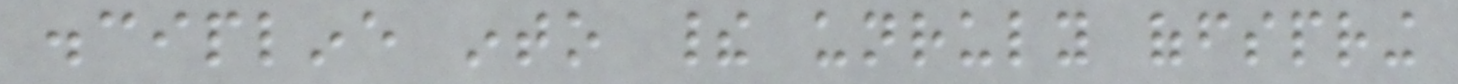discipline into their unruly offspring
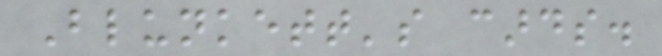Blunkett's cards.
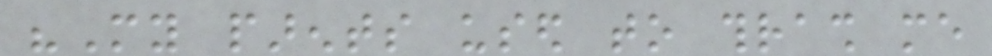"My parents used to thrash me
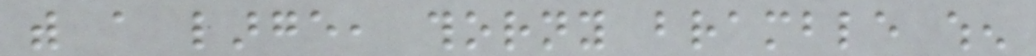with a large, thorny bramble when
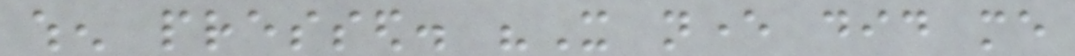when pressed. "It never did me
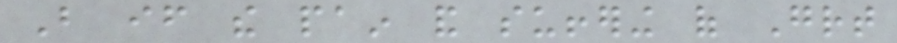But if the pain and suffering of Great
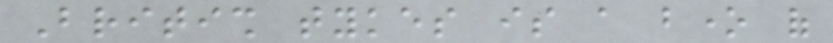British tykes is a bone of
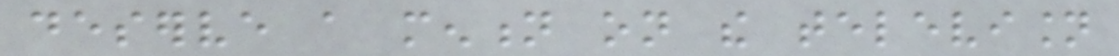deserve a mention on the television
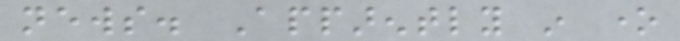news. Apparently in one
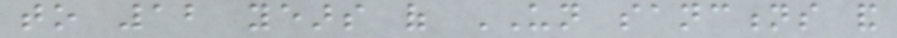to 12 years of UN sanctions and
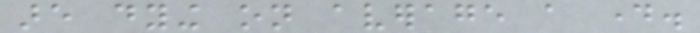are dying on average a day.
